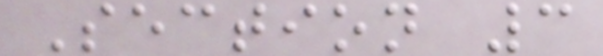Section 3
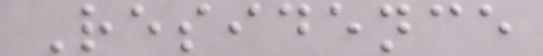Residence
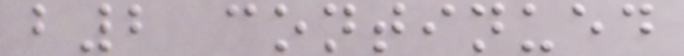b2 continued
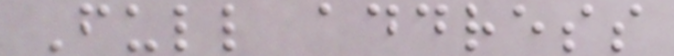Full address
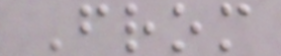From
